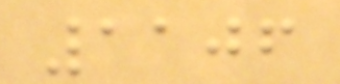1106
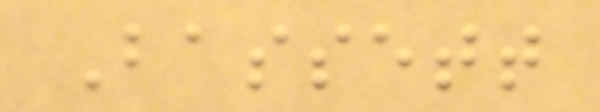Bassett
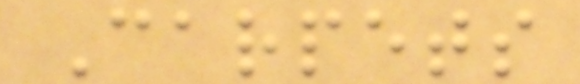Carpets
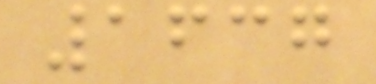1637
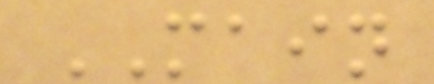MAIN
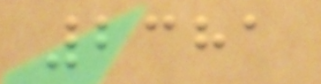2381
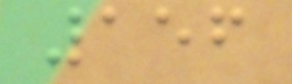156
